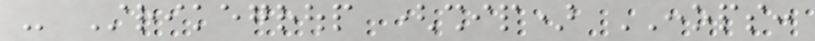- Strikegroup (ship) CONOPS:
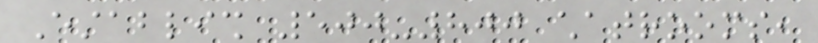Establish 500-800 chatrooms,
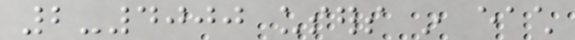2-4000 users in each
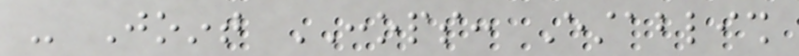- Joint CONOPS: Establish
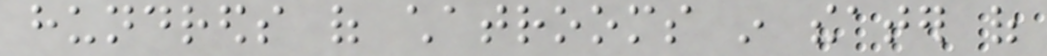hundreds of chatrooms in theater of
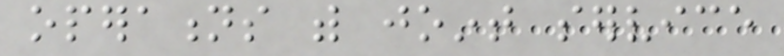operations with joint service
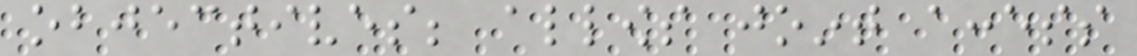objectives; allows joint access
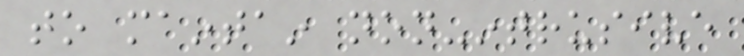to maintain non-intrusive
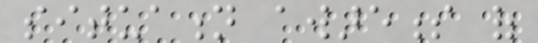situation awareness of
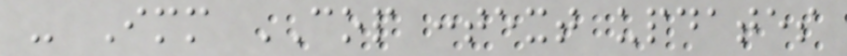- Immediate COP context updates
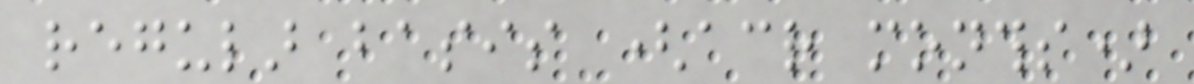regular basis (across months)
